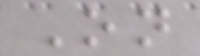On
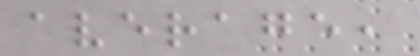average,
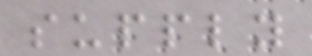supply
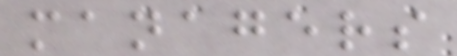managers
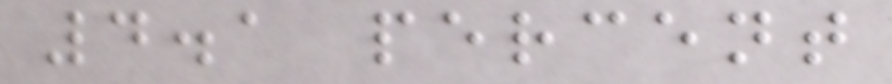4.1 percent
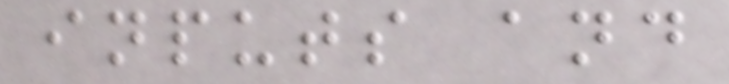inputs and
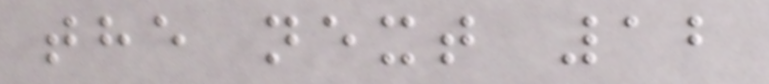the next 12
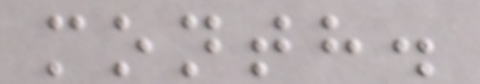month.
